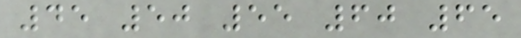45 50 55 60 65
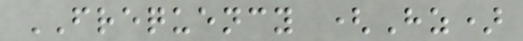FREQUENCY (Hz)
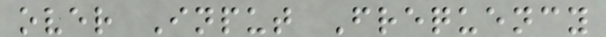over Input Frequency
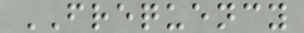FREQUENCY
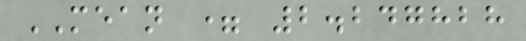MEAN = 2.247828
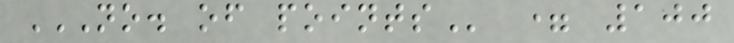NO. OF POINTS = 100
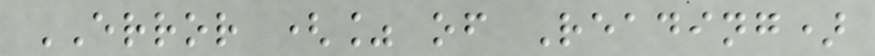ERROR (% of Reading)
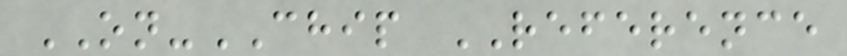ON-CHIP REFERENCE
